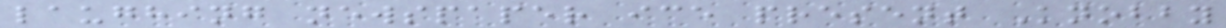laughing newspaper ice present Knobby
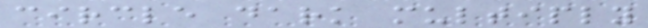circle dark multiply
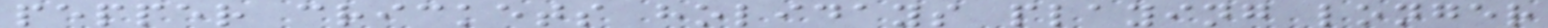pepper crickets holidays playing longer
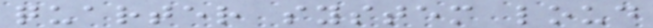quarter system loud
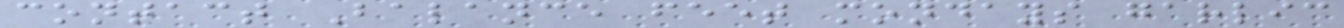contact Balance feet mondays garlic
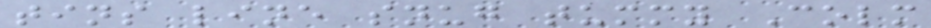tins line snug tummy Colm
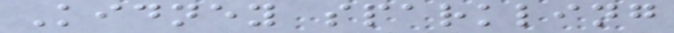Kidney sparkling
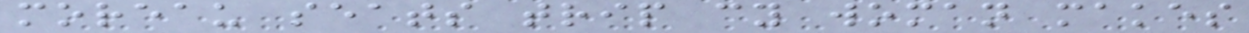moreau seats trip cy woman makes
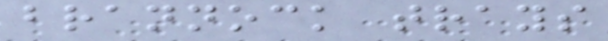brannock trays
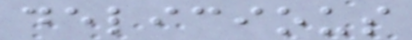delicious
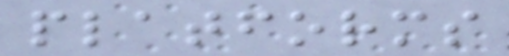platforms
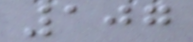107
